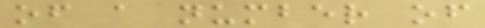of a number of
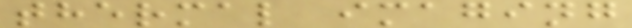thermal imaging
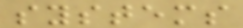systems
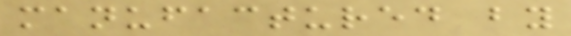manufactured by
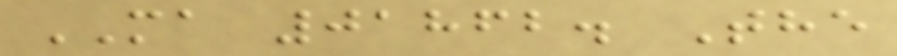MA 01862. The
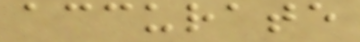accurate
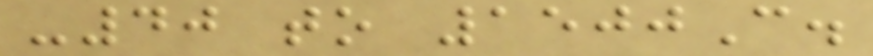-40 to 1500C.
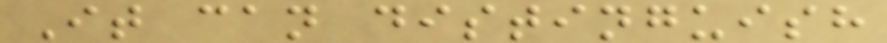It can distinguish
